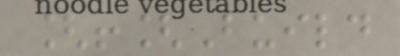[![Build
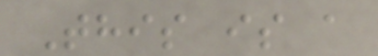This is a
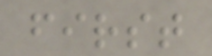first
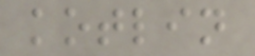kotlin
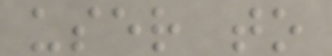user to
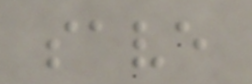save
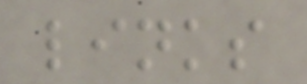links
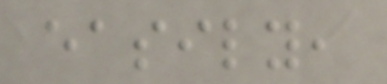easily,
